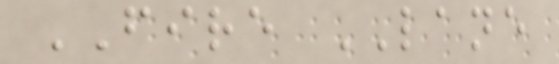FIRE LANE
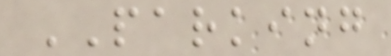PARKING
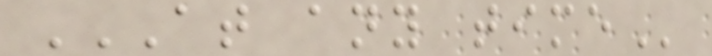AT ANY TIME
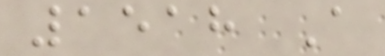1518 A
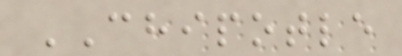CHIPOTLE
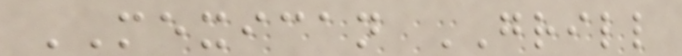MEXICAN GRILL
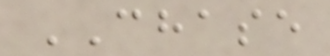CHASE
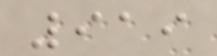919
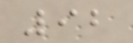92
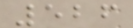526
